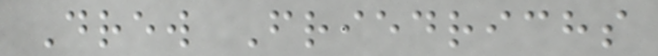Drew Friedrichs
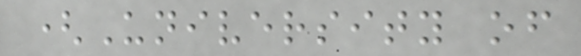(University of
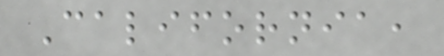California,
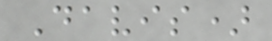Davis)
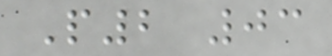P2 03
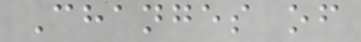Changes of
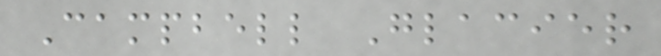Campbell Glacier
